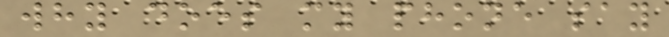why does my phone say
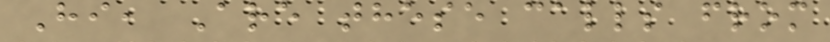Hi, Are these calls from
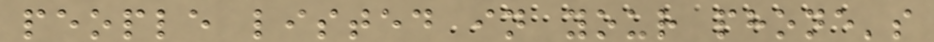people listed in your phone's
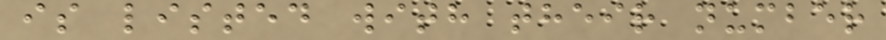is listed with their number
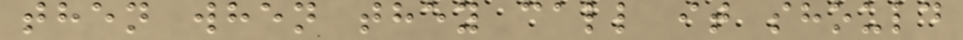then when they call it should
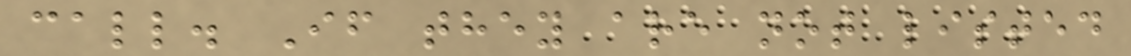call. If they are not listed
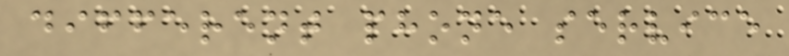different phone service
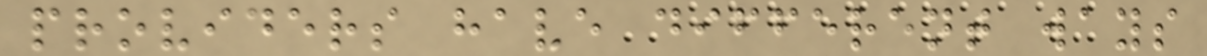providers have different ways
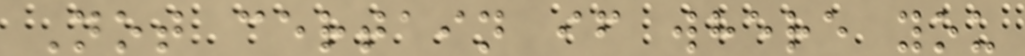Not certain if where you
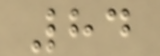84
